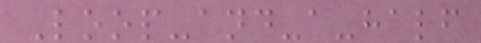Loop-and-a-half
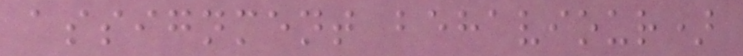assignment behaviour)
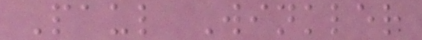Paul Winkler
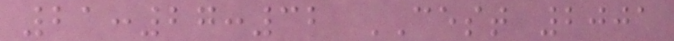21:27:32 CEST 2001
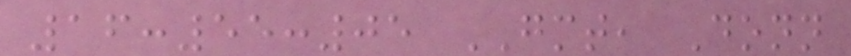16:55:05 GMT, Donn
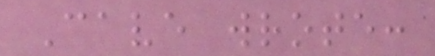Cave wrote:
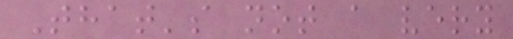That's not a very
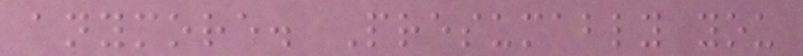anymore. Presumably you
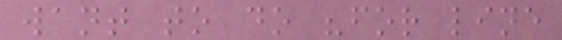want to do "for line
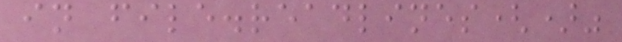in file.readlines()"
